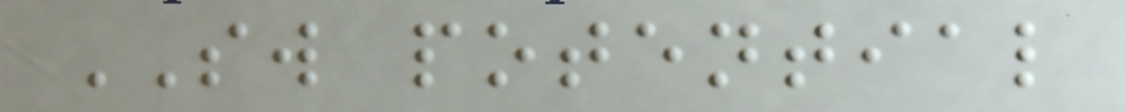SW potential
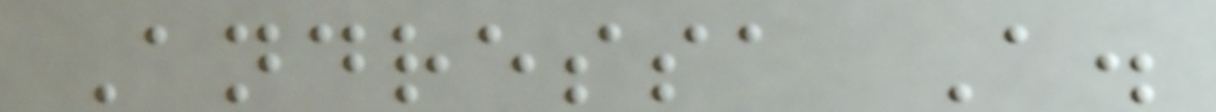Andressa A.
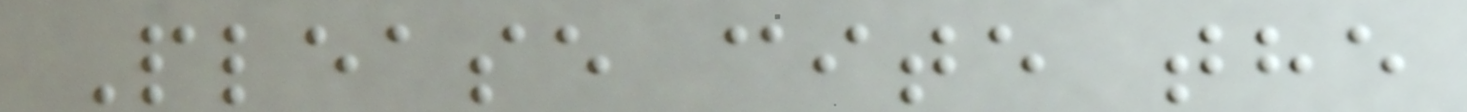Please cite the
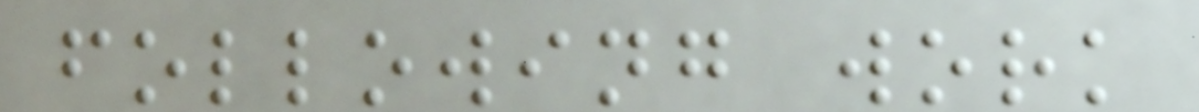following work
